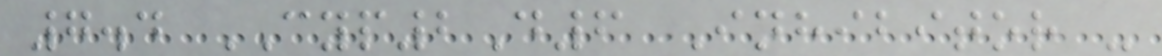7.4 CYP2D6 Inhibitor -
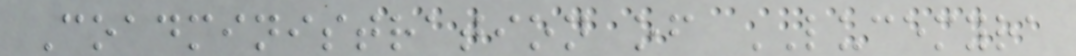Coadministration of LUCEMYRA
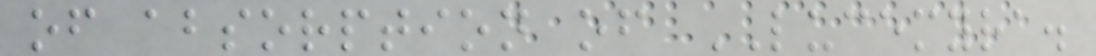of absorption of LUCEMYRA.
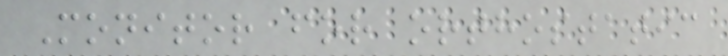Monitor for orthostatic
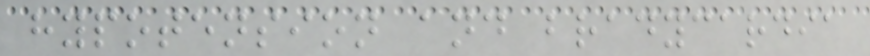hypotension and bradycardia
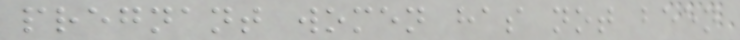pregnant women has not been
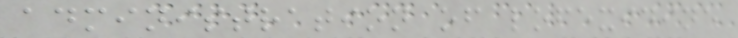administration of lofexidine
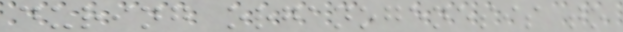during organogenesis to
